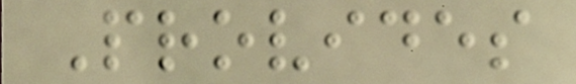Provides
